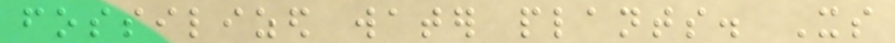fossilized water plants. Its
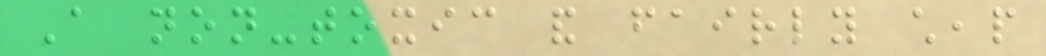A non-toxic and fairly cheap
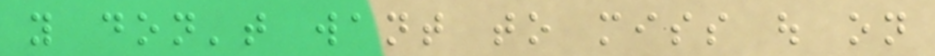you don't want to miss out on
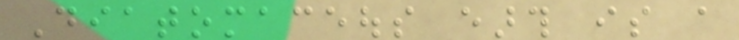Diatomaceous earth is a
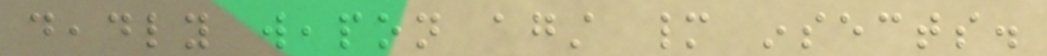deadly weapon against many insects.
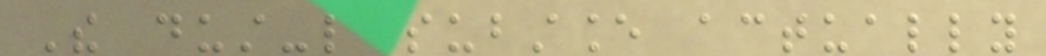The dust-like substance actually
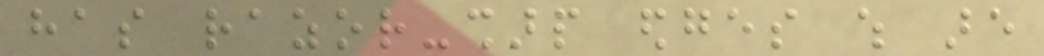has razor-sharp edges which are
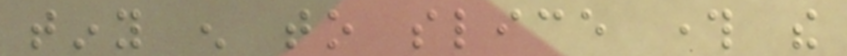tiny enough to slice through the
